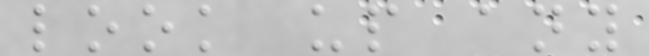look up any
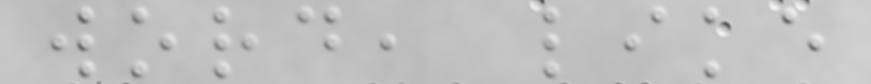word, like
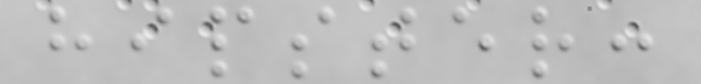hipster:
